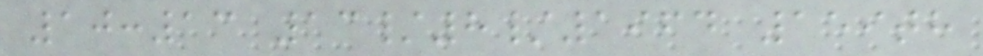10:13 13/8/1964 159th
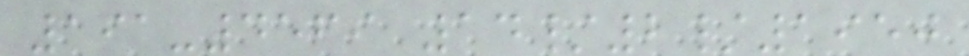191-4569 14/2/1950
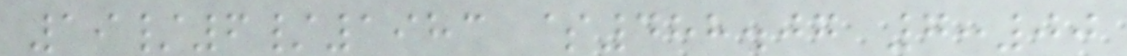19/6/1983 $488.07 7:00
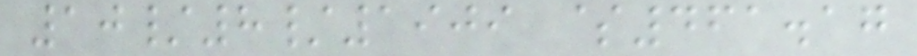10/8/1909 $461.17
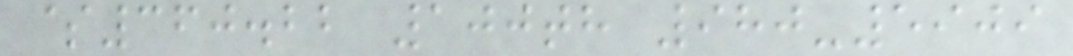$360.22 100th 980-5909
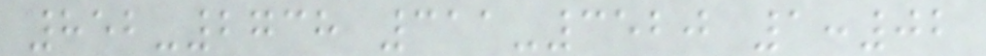852-2738 311-3520 1:02
